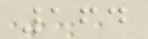164
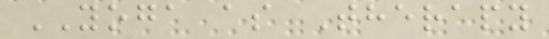YOGA as Therapy
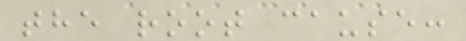the root cause:
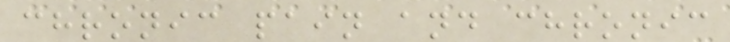chronic pain and chronic
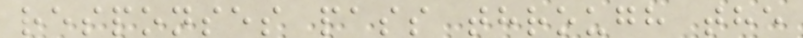responses pass through the
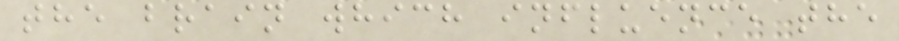the brain which influence the
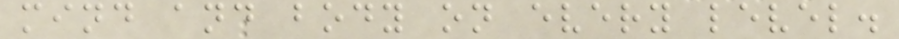mind and body on every level.
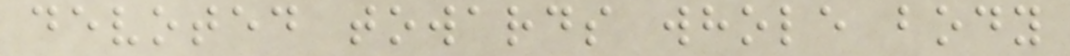devoted towards whole body
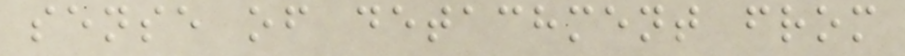sense of detachment from
